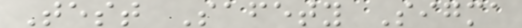Test Safety Sigma
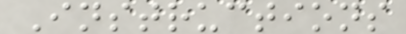Instructions
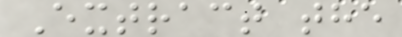Extract the
